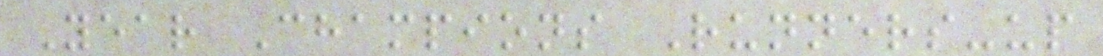Year Champions Runners-up
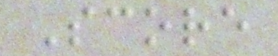Score
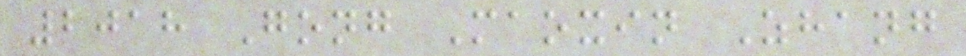2018 Gong Maoxin Zhang
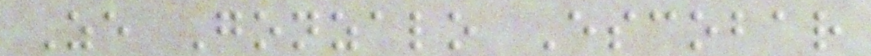Ze Gonzalo Escobar
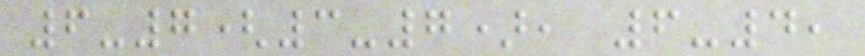6-7(3-7), 6-4,
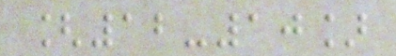[12-10]
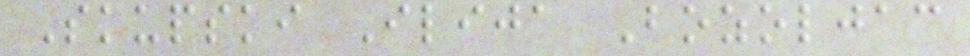Skupski Ilija Bozoljac
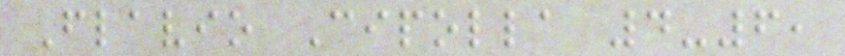Flavio Cipolla 4-6,
